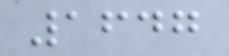1647
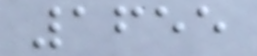1655
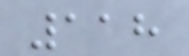118
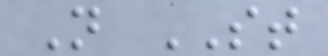N ST
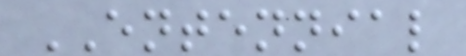ENTENNIAL
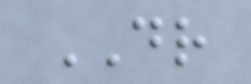DR
